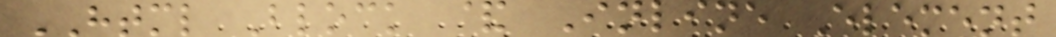HTML Block & Inline Element
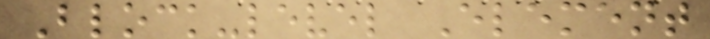Block-level Element
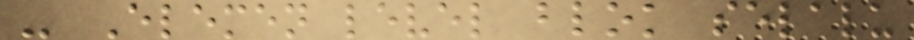- Elemen level blok selalu
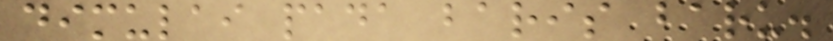dimulai pada baris baru.
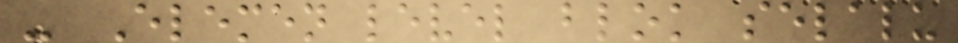- Elemen level blok selalu
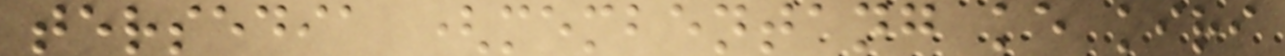tersedia (membentang ke kiri
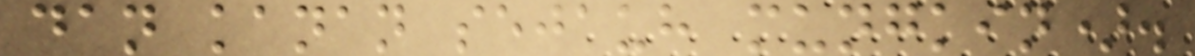dan kanan sejauh mungkin).
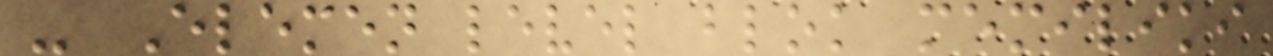- Elemen level blok memiliki
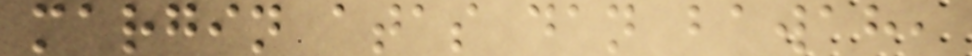margin atas dan bawah,
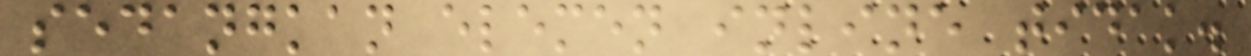sedangkan elemen inline tidak.
